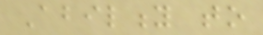Ability to
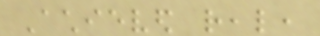Achieved real,
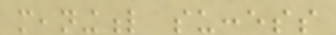meaningful success
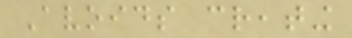Avoids creating
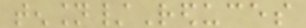tension/Reduces
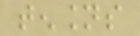tensions
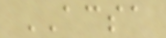ACSA
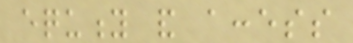equity and access
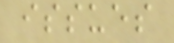issues
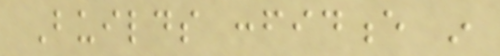Builds confidence in
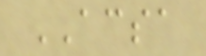ACSA
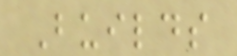Builds
